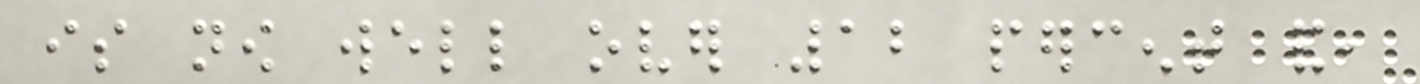is now well over 12 percent and,
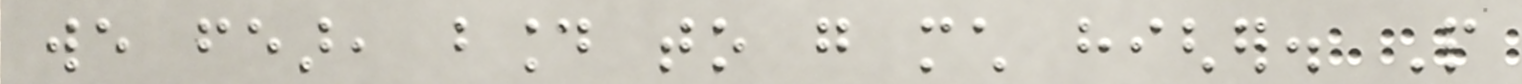we fear, bound to go much higher. People
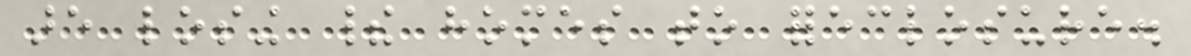are losing their homes to foreclosure.
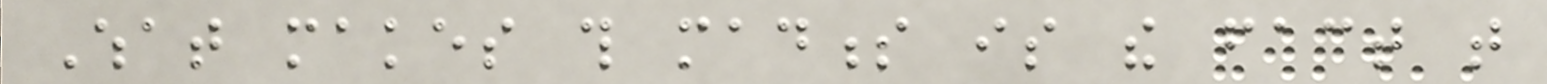What makes this madness is the fact that
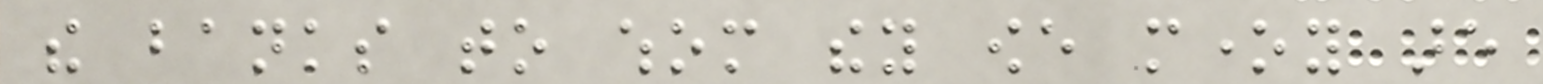the banks to whom they owe money are
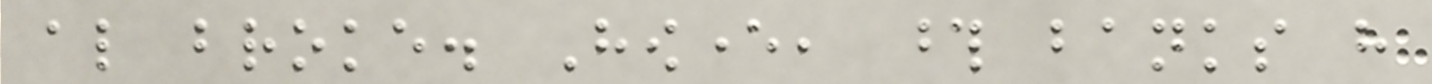also broke. However, those banks have
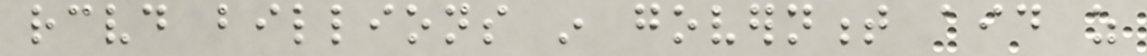received billions in government aid as
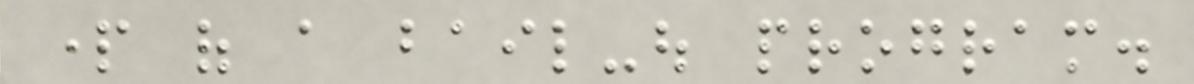part of a bail-out program.
